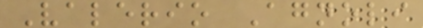Valerio Agnoli
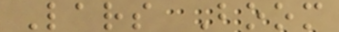Lars Boom
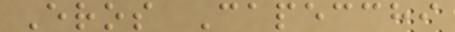Eros Capecchi
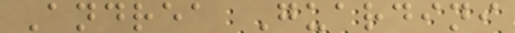Andrea Guardini
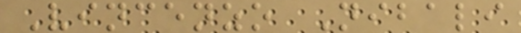Vincenzo Nibali
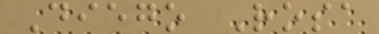Diego Rosa
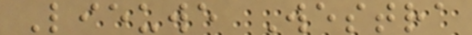Lieuwe Westra
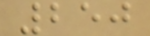250
